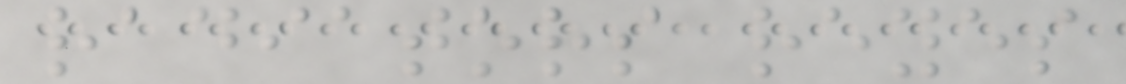radiators reyes
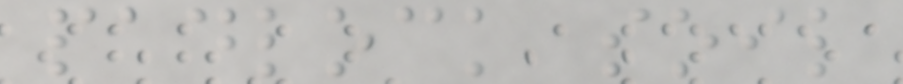padlock soil
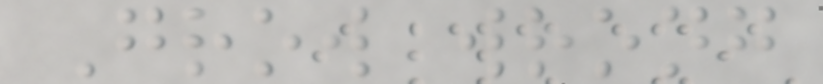Grow wrong
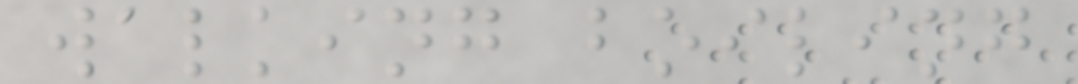walking boiling
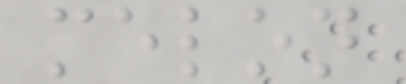melon
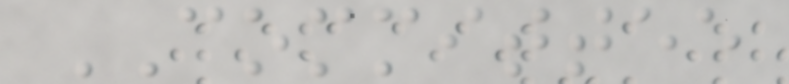COMMITTEE
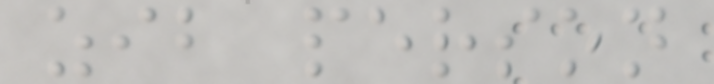zib person
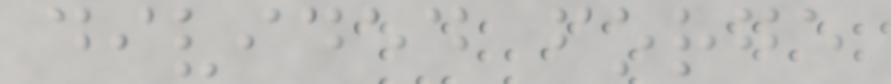divided forge
